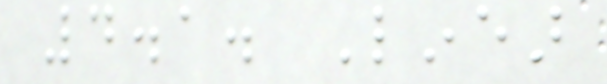4.1. Linear
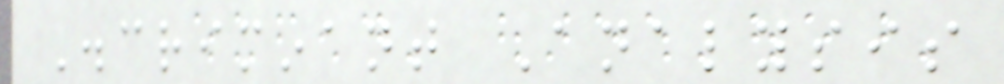Discriminant Analysis
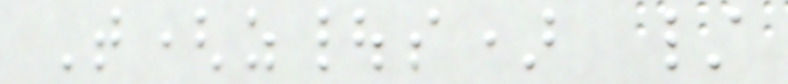T(z|s) /
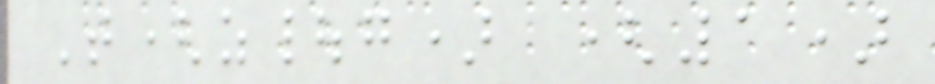T(z|g) (1)
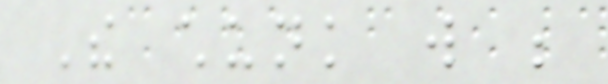The chunk will be
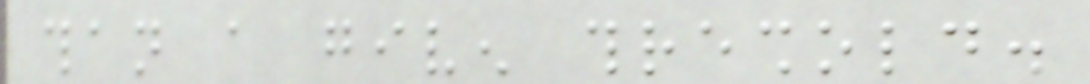than a given threshold.
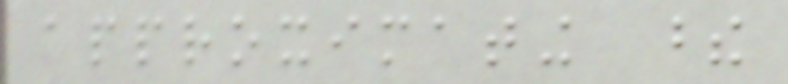approximating these
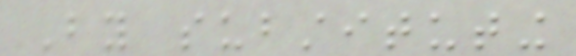By substituting
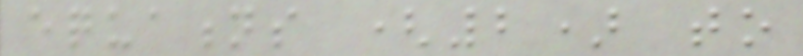equations (2) to
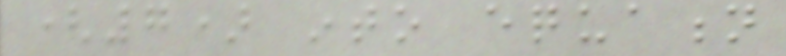(7) into equation
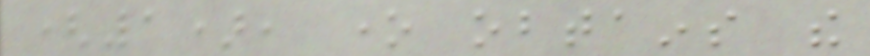(1), one obtains the
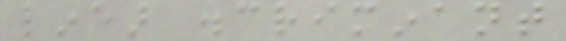linear discriminant
